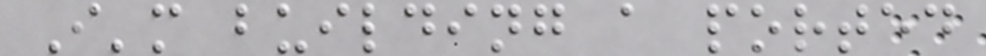I'm building a ported
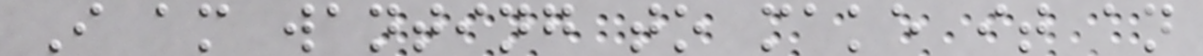I am wanting to make it an
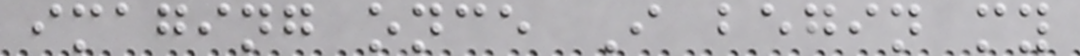imaging once I begin my
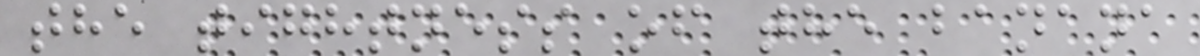the tightness of the banana
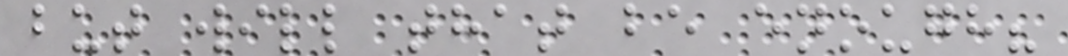but will that be enough?
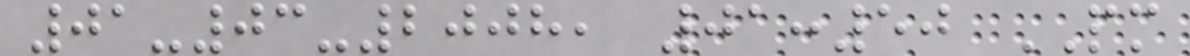01-03-2008, 01:50 PM
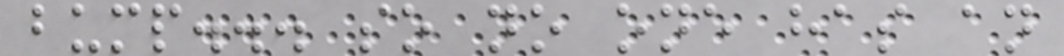bump... so no one has an
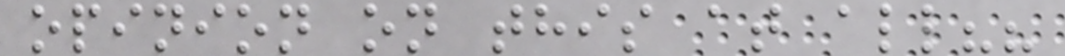opinion on this at all??
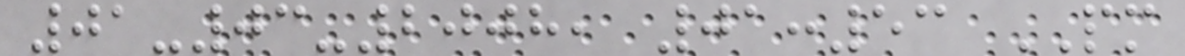01-03-2008, 01:53 PM
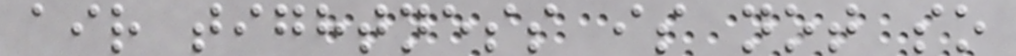air tightness is not so
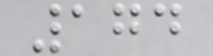174
